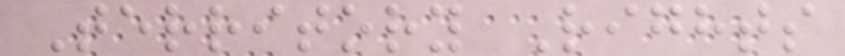Territory Rights
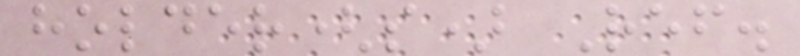holder(s) Ref.
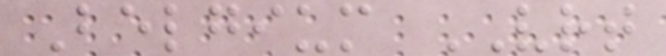Belgium VRT
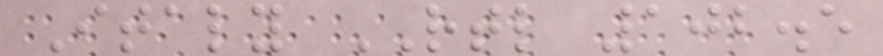Italy RTL 102.5
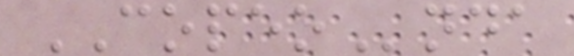COPEOnda
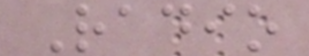Radio
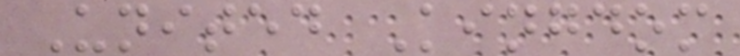United Kingdom
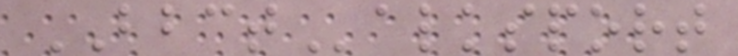BBCTalksport
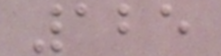125
